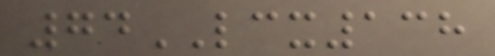74LCX138
